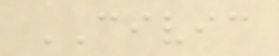CIVIC
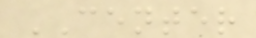CENTER
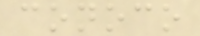conoco
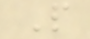P
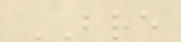BRE
